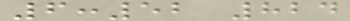6:52 824
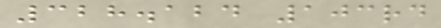328.124 103rd
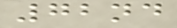72nd
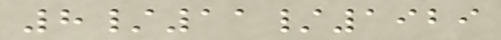8/11/1929
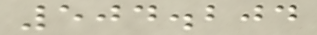504.204
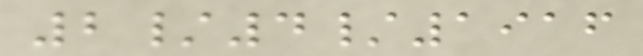2/4/1916
